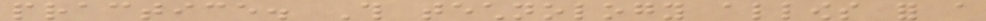practice. This technology allows for a
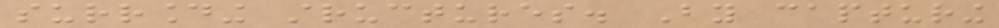surrounding structures. By capturing
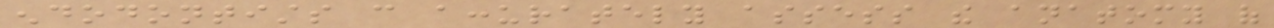endodontists can accurately assess the anatomy of
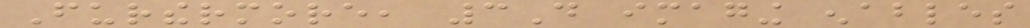Furthermore, 3D imaging enables
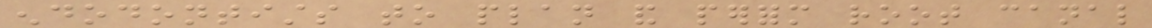endodontists to plan and perform root canal
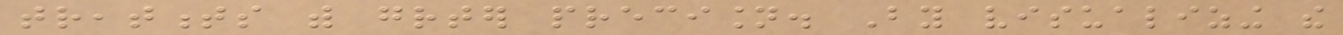treatments with greater precision. By visualizing the
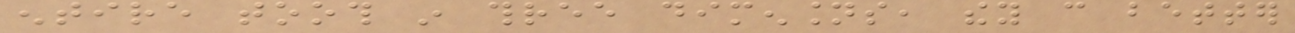entire tooth in three dimensions, they can better
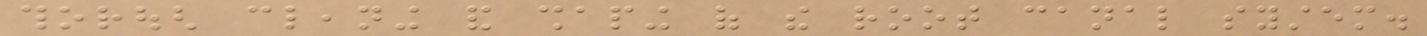thorough cleaning and shaping of the root canal system.
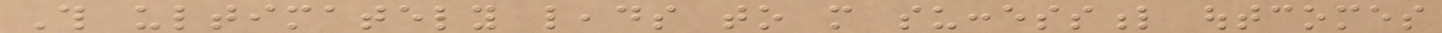This ultimately leads to more successful outcomes
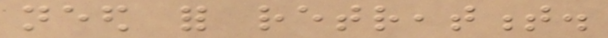need for retreatment.
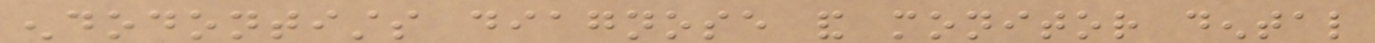endodontists diagnose and monitor dental
